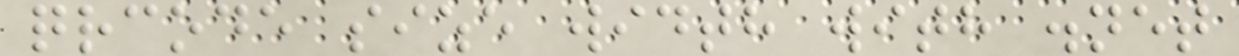qrcode size width with .net
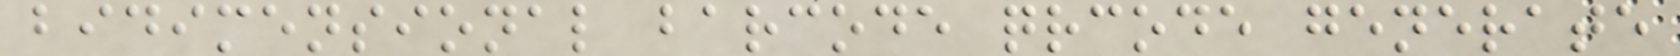bidimensional barcode qrcode generate
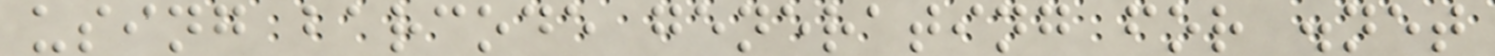using barcode generating for .net
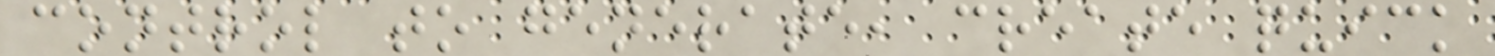control to generate, create quick
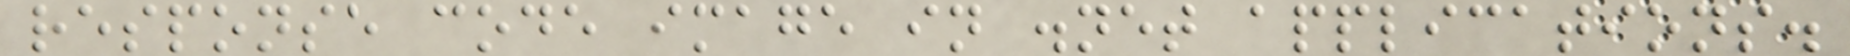response code image in .net applications.
